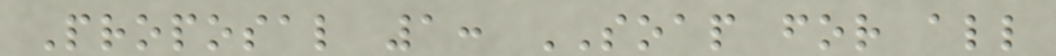Proposal 1: SOAP for all
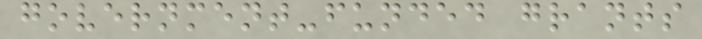government-funded grants
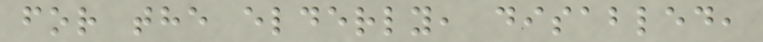for the elderly, disabled,
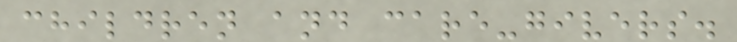children and care-givers.
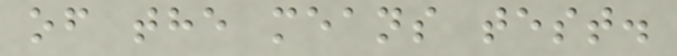of the means test.
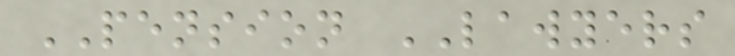PENSION LAWYERS
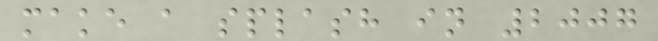make a splash in 2007
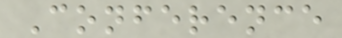Conference
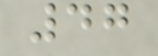47
